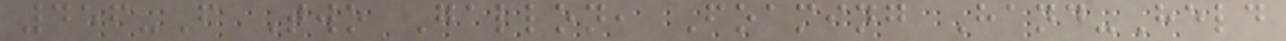456-F Two Gallon, Foaming Hand-Held
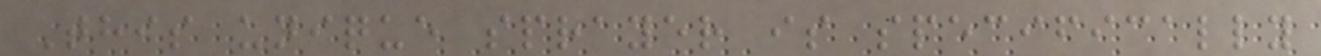This unique sprayer is specifically
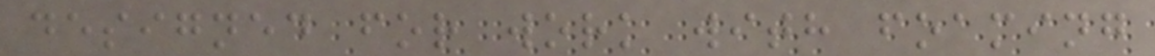designed for work with foaming
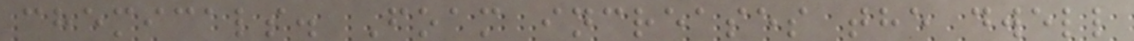chemicals. Foam increases the dwell
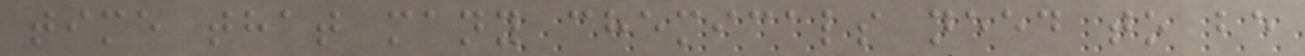time that many chemicals need to be
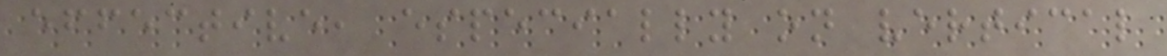effective, especially on vertical
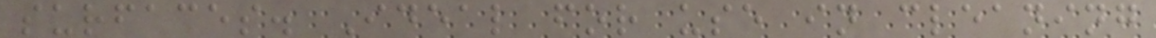surfaces. Ideal for use in cleaning
